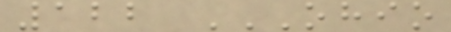122 OHIO
